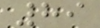89
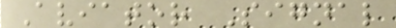Aviator Signal
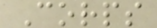Corps
